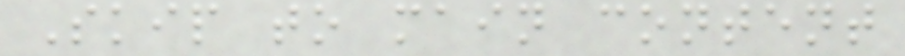Skip to main content
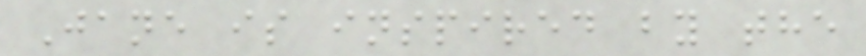Jane is inspired by the
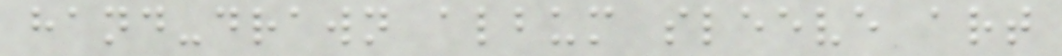hand-drawn album sleeve art
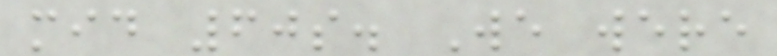mid 60s. We were
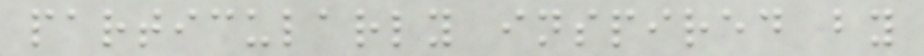particularly inspired by
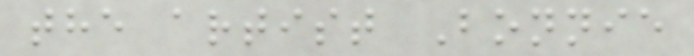the artist Bonnie
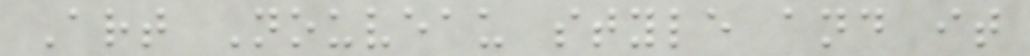Art Nouveau style and it
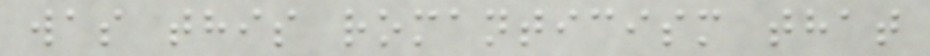was this romanticism that
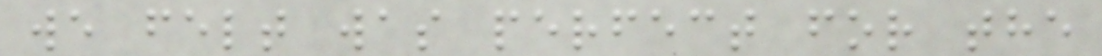we felt was perfect for the
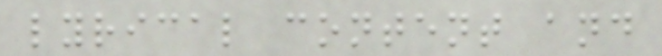lyrical content and
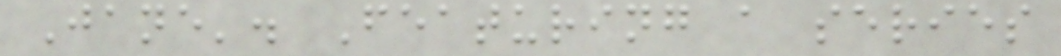Jane'. Featuring a series
